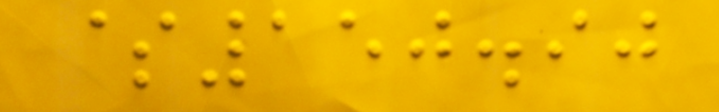$150.90
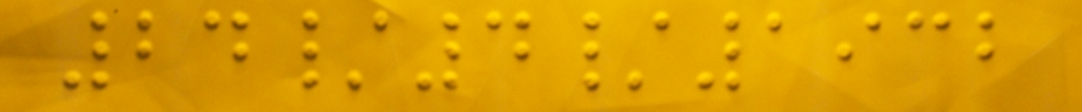24/4/1932
